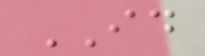ID
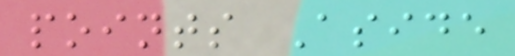points Aside
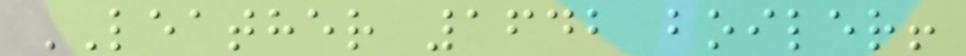LEATHER 1642 boiler!
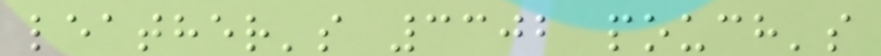leather's 3302 pouch's
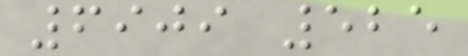6909 525
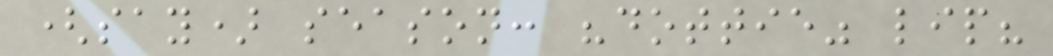(say) season: "dottie" lip?
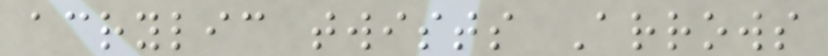acrylic twists Arrows
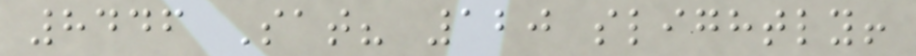8446 Sat? 120 slightly!
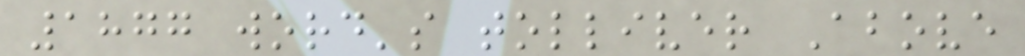1877 word's tolliver Above
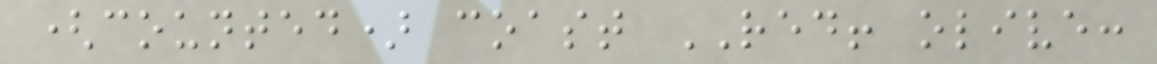(counted) coast RED! olive:
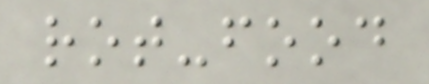rot-food
